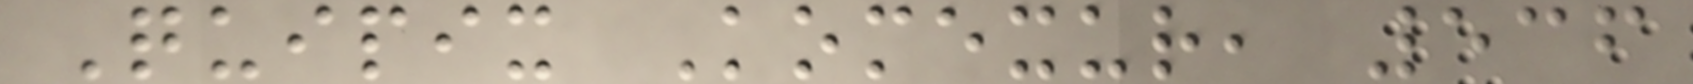Quipix Komexur, 536
